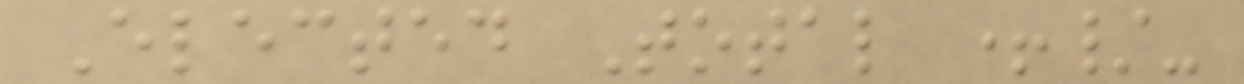Elected Total +/-
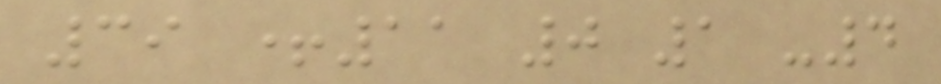39 +11 0 1 -4
